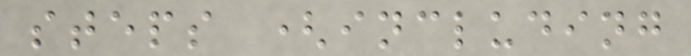steps (including
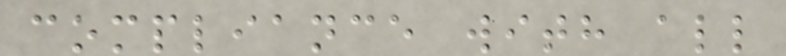compliance with all
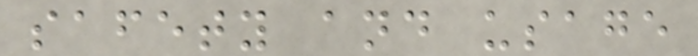safety and usage
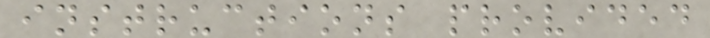instructions provided
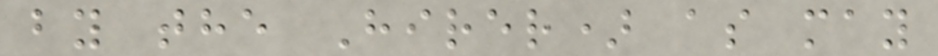by the Hirer) as may
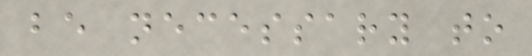be necessary to
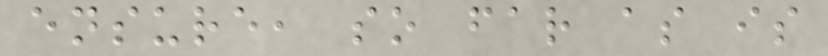ensure, so far as is
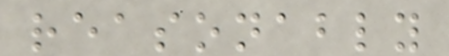reasonably
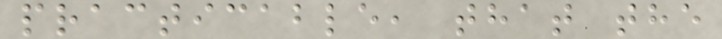practicable, that the
